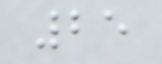25
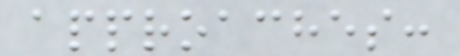approaches:
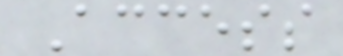Access
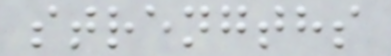strengths
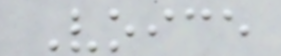Voice
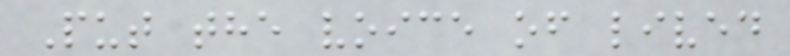Put the voice of lived
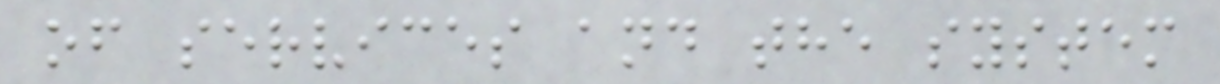of services and the system
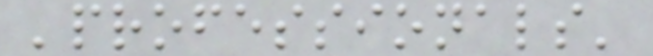'professionals'
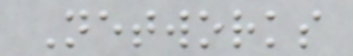Networks
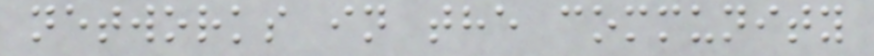networks in the community
